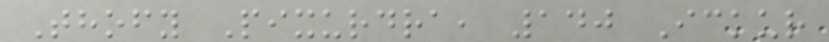Thofy Pixurdra, 140 Ickur
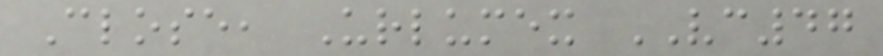Close, Urlumex VC47
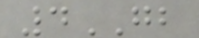4GB
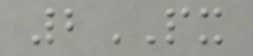2PX
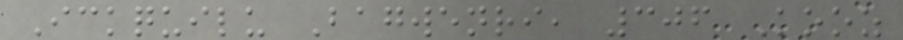Ickquilu Bagwenri, 306 Kooz
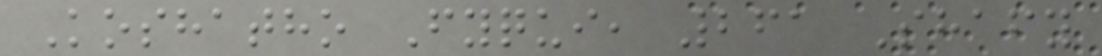Koshatho Fyqui, 261 Shafy
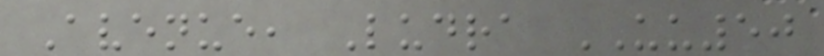Avenue, Ludra UU50
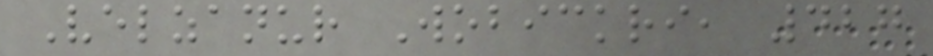Velzanur Wobickri, 427
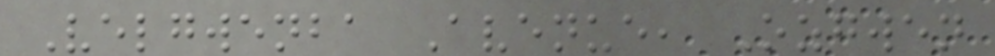Velgwenba Avenue, Ozgwen
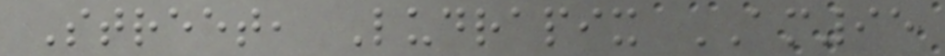Street, Ludrapix AM95
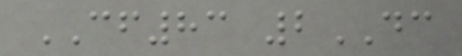CF83 2DC
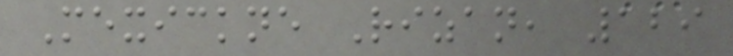Mexickne Rizan, 129
